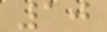10
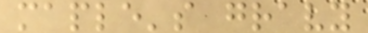maple's gravy
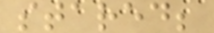stared;
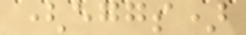(eggs)
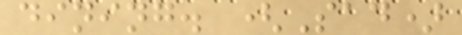dining. (Sad)
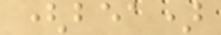(bea)
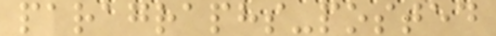paragraphs-posted
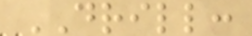DRILL:
